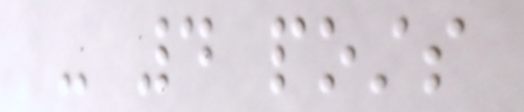- 4 posts
